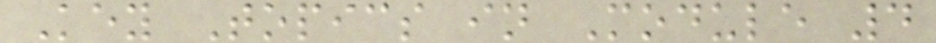Key Topics in Module 4
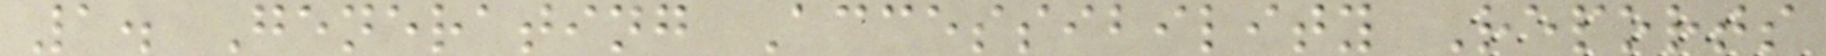1. Generating Accessibility Reports
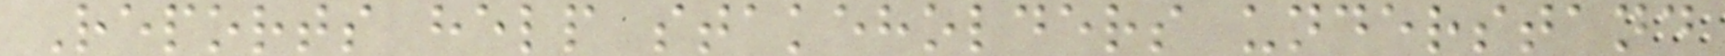Reports help stakeholders understand
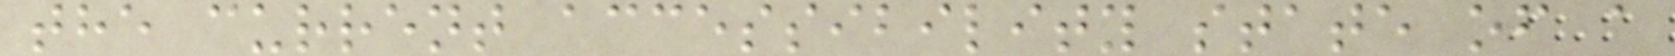the current accessibility state of a
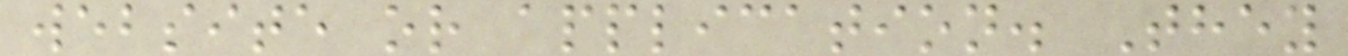website or application. They
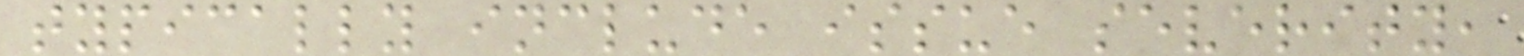typically include issue severity,
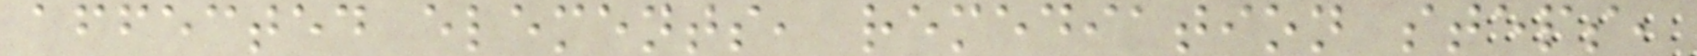affected elements, remediation steps,
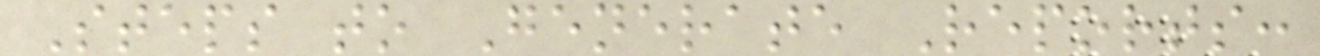Steps to Generate Reports:
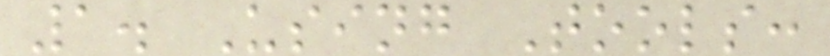1. Using Tools:
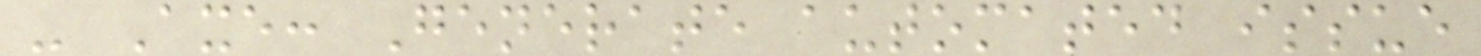- Axe: Generate automated issue
